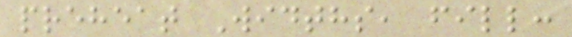preheat Widths, fill:
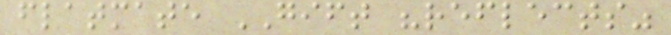flatmate GIFT "reflects"
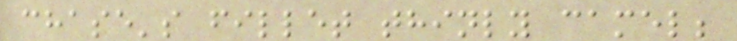chase's fillet thinly camel;
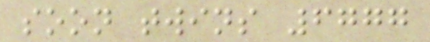soon twins 6777
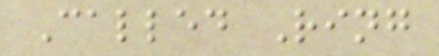Called Ring
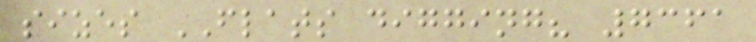sizes FLATS digging? 7361
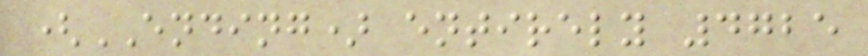(ENDING) entirely 4725
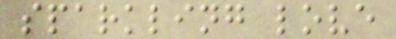sparkling love
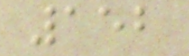152
